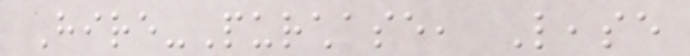Hire-Purchase, Lease
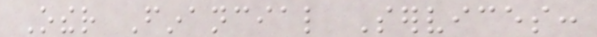Other Financial Services:
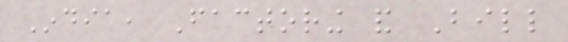India, Factoring and Bill
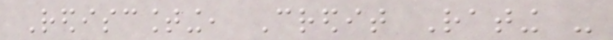Rediscounting, Credit Rating -
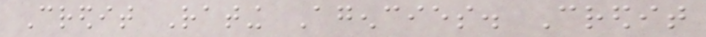Credit Rating Agencies. Credit
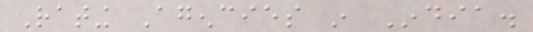Rating Agencies in India.
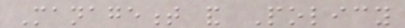Management and Policy
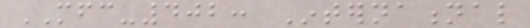MFC-402: International
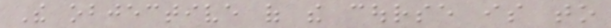The objective of the course is to
